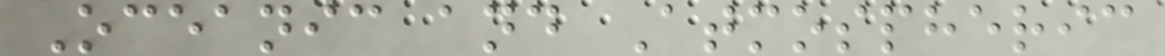Oceanic and Atmospheric
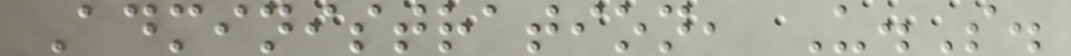Administration, U.S.
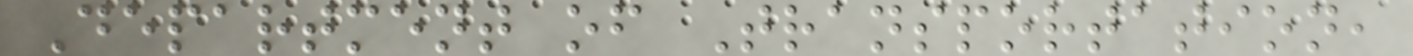Department of Transportation,
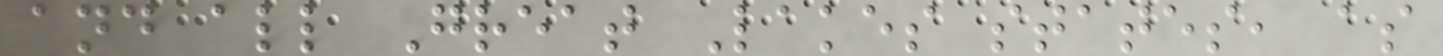and all Great Lakes states, as
